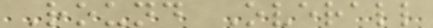Round Overall
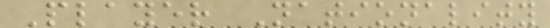Player Nationality
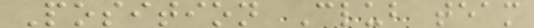Position Club team
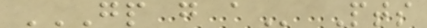GP G A Pts
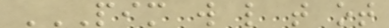PIM W L T OT
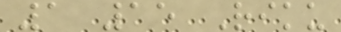1 15 Riku
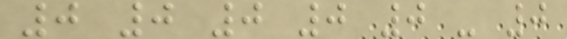0 0 0 0 0 - 0
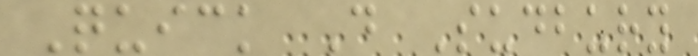Quick D Sudbury
